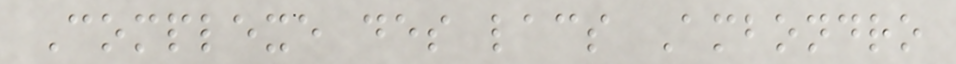Complexe des lacs Ambondro
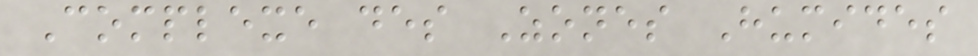Complexe des Zones Humides
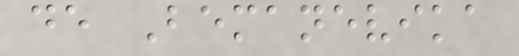de Bemanevika
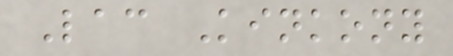Lac Kinkony
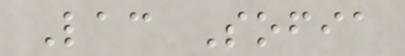Lac Sofia
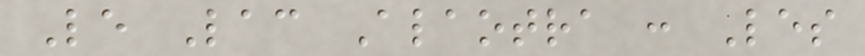Le Lac Alaotra : Les
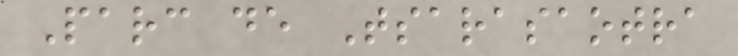Parc de Tsarasaotra
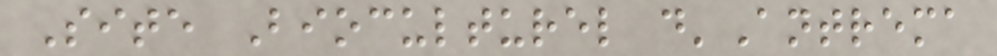Site Bioculturel d'Antrema
